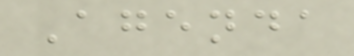Agenda
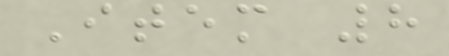Item 8
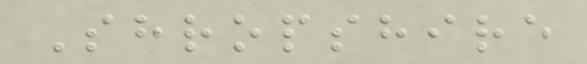Shropshire
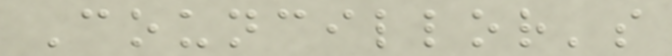Councillor's
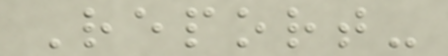Report-
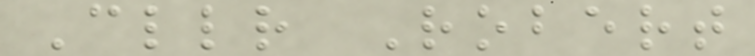Cllr Robert
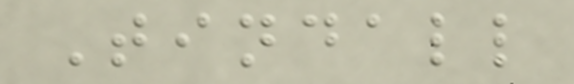Tindall
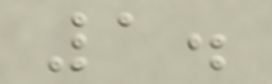1.
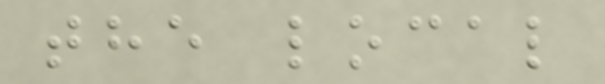the local
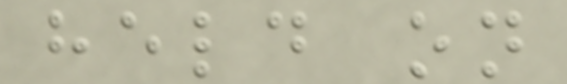held on
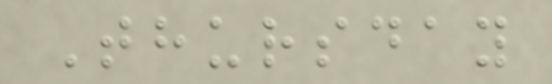Thursday
